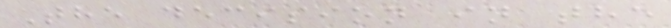The decision in the
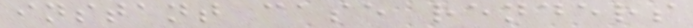instant case renders
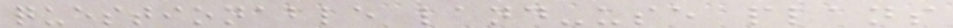questionable land-use plans
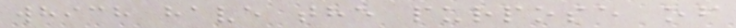which have the purpose of
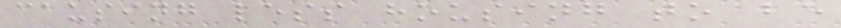causing less housing to be
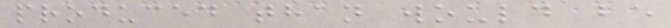produced than would be
